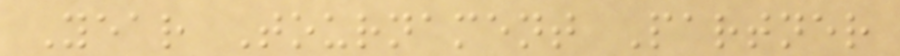Year Tournament Partner
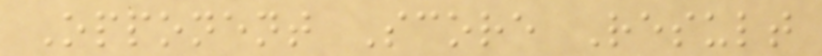Opponent Score Result
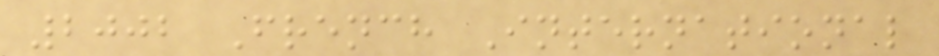2002 French International
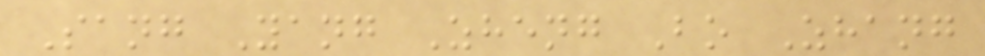Sang Yang Zheng Bo Zhang
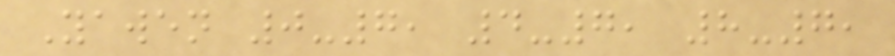Yawen 0-7, 4-7, 8-7,
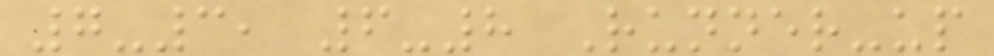7-3, 6-8 Runner-up
